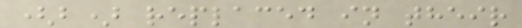(b) replaced in their
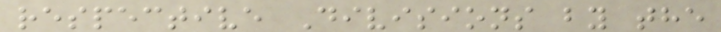respective Divisions by the
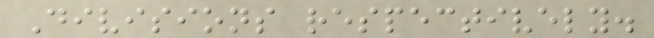Divisions respectively.
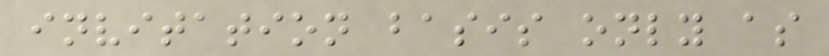invitation basis only as
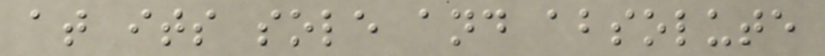at its sole and absolute
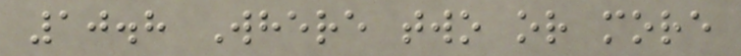10.8 Where two or more
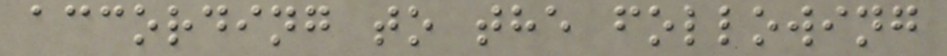according to the following
